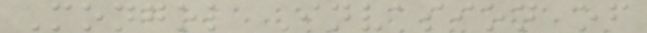Mongol Invasion of
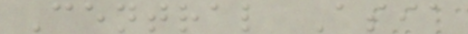Central Asia
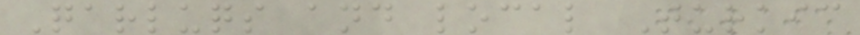Qarluqs and local Turkic
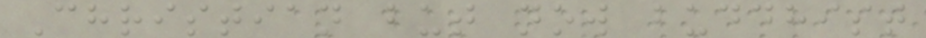Christian but now buddhist
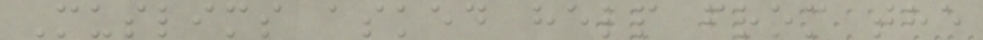Muslims asked help from the
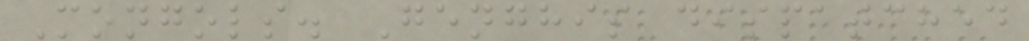Mongols. Genghis dispatched
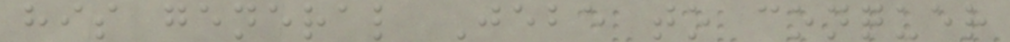his general Jebe to conquer
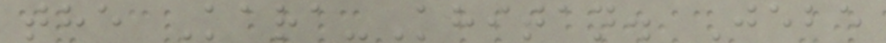the Kara-Khitan. Jebe
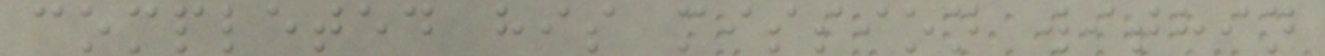completed his mission within
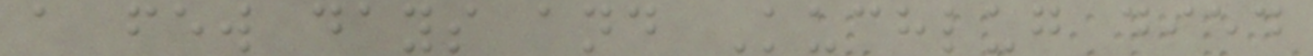a few days and Kuchlug died
